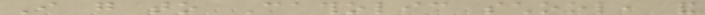I go to Catholic school, and
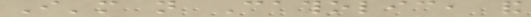I'm not Catholic, and
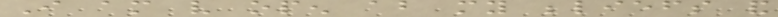I am very open about my beliefs and
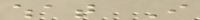what I
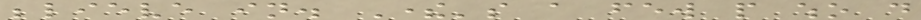believe in. There's a few people who do
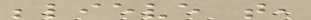believe that,
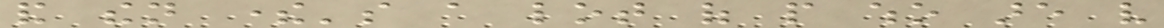and then there's a lot of people who are very
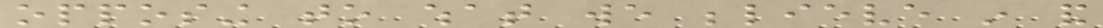opposing to what we believe in and
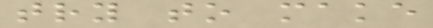try to make
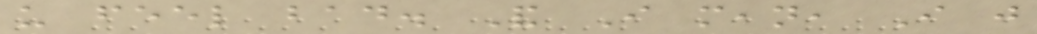us feel bad. And I mean, I just
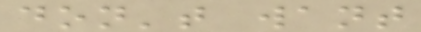don't want
